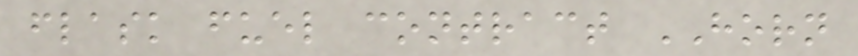flask fuel contract HORN
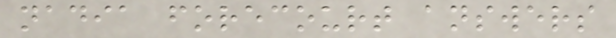nadia forecourt answers
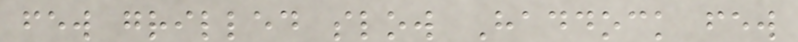few grilled slow Haddock few
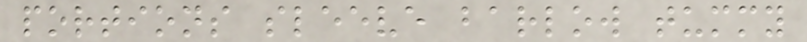portions sleeve barlow tummy
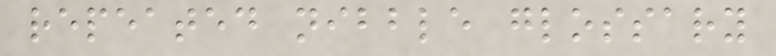repeated nibble glossary
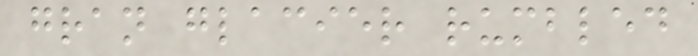gran glacier rumbled
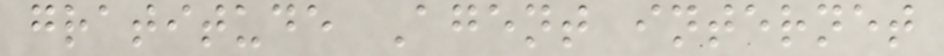gratitude Agent internet
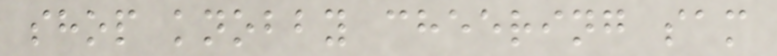shop knobby cheering sam
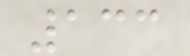133
